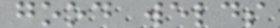good welds
